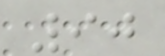90
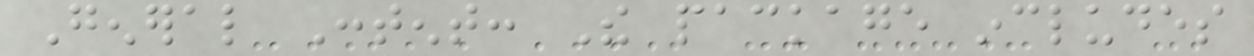General Content: The package includes
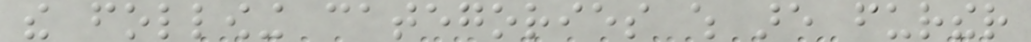the following categories which are further
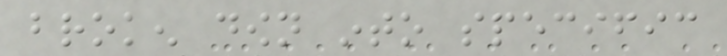broken down into specific
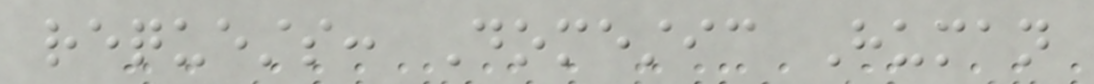requests: Domestic Human
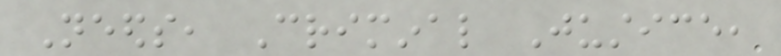Needs, Criminal Justice,
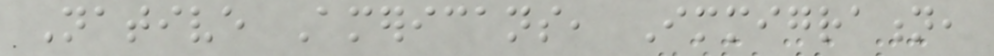Native Americans, Immigration,
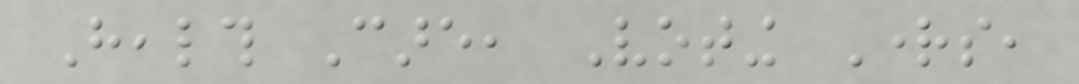Health Care, Voting Rights,
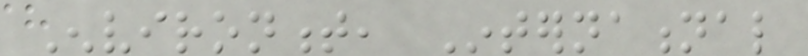Environment, International
